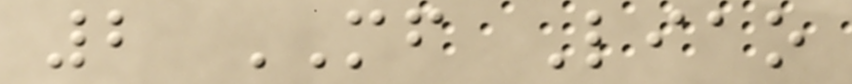2 MF Liao
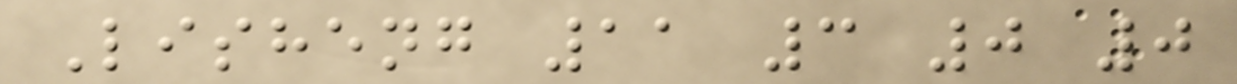Lisheng 11 3 0 0
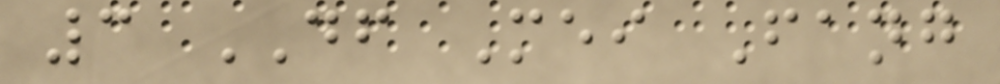3 DF Mei Fang
